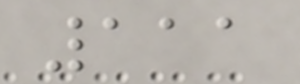111
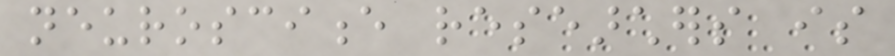neuroscience researchers is
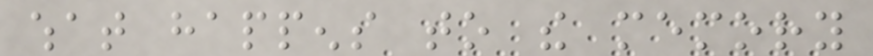what happens to the memory
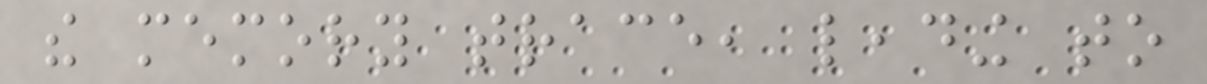the memory trace, leading to
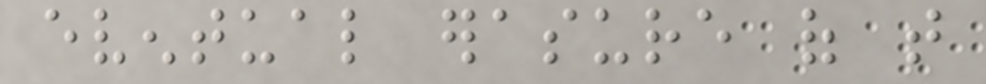eventual erasure of that
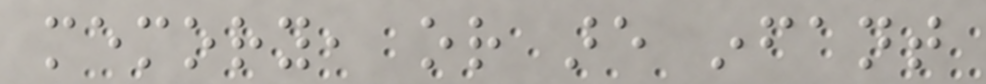memory, or are infant
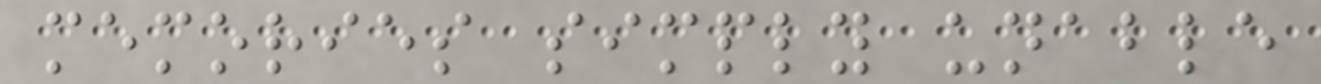memories simply unable
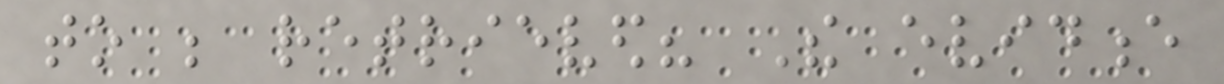to be retrieved? The evidence
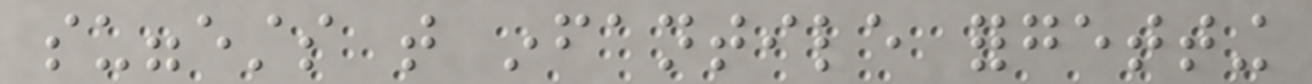suggests that infantile forgetting
